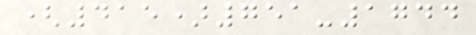(415)751-1744
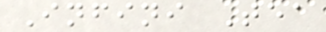Infini Tea
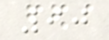90
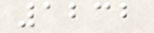1232
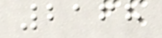2168
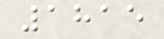1815
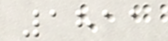1811
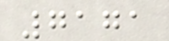7171
